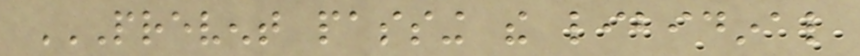PREVENT PASSING THE LIBIDINAL
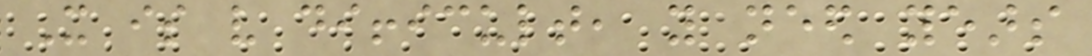It is very difficult, you need years
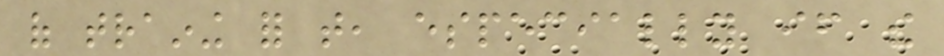of training for that, especially if the
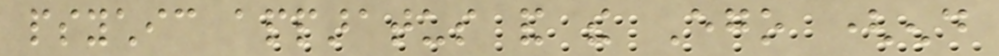psychic apparatus and the Ego (end
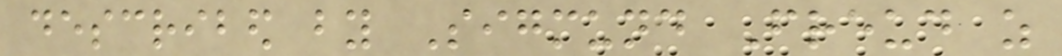described by Sigmund Freud as
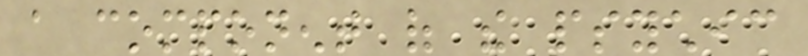a component of the psychic
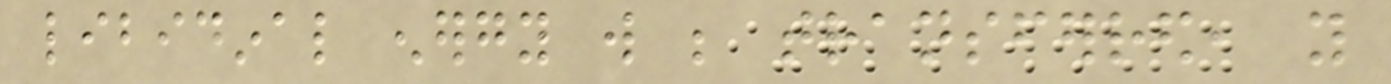libidinal energy will be transferred, you
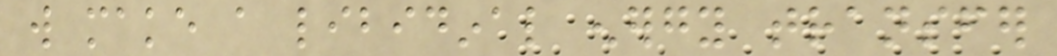will make a libidinal energy transfer
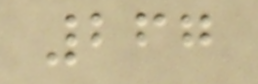267
